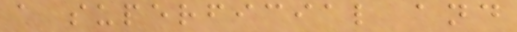a superficial and
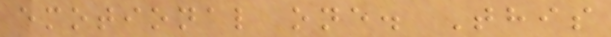emotional one. This
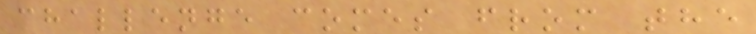challenge comes from the
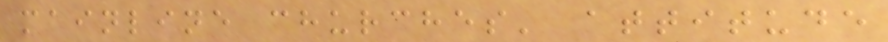mainline churches' attitude
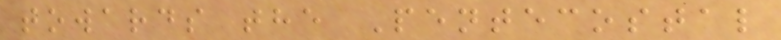towards the Pentecostal
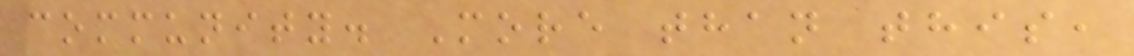community. More than this,
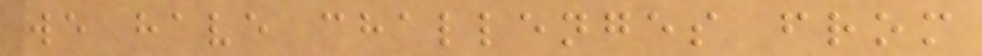we have challenges from
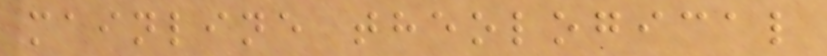mainline theological
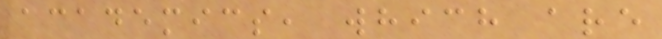academics, which are
